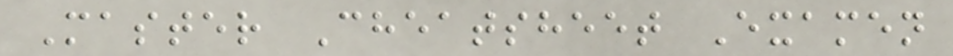Master Cheatsheet Examen
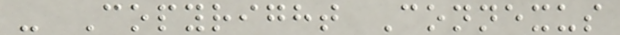- Copyright Connexus
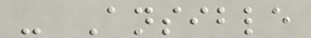- Ansible
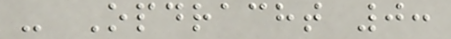- Opdracht 0:
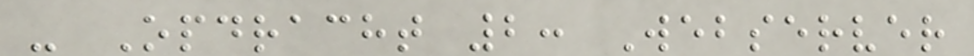- Opdracht 2: Webserver
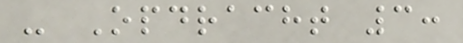- Opdracht 3:
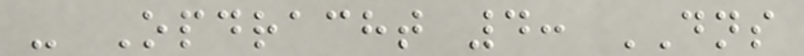- Opdracht 4: DNS
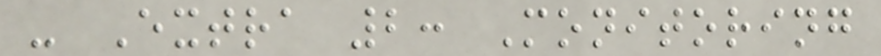- Extra 2: Monitoring
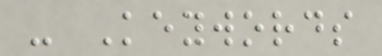- Keywords
